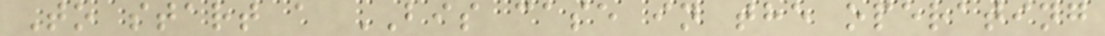To start a BIS case in the operating
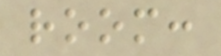room:
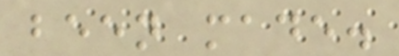been made.
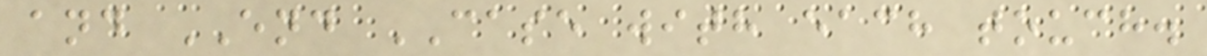and END CASE with each touch.
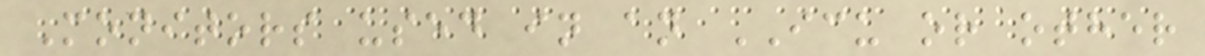Monitors used in an ICU or other
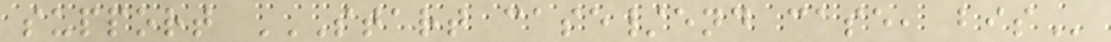support START CASE/END CASE, BIS
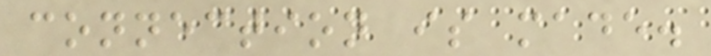connection is made.
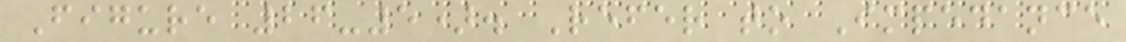Figure 26-5). Refer to Impedance
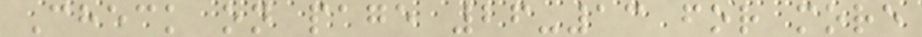Check on page 26-13 for more
